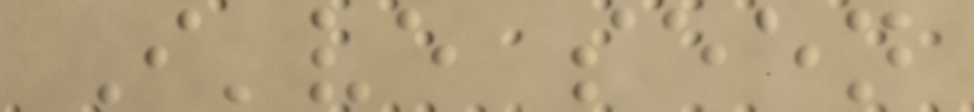I've seen
